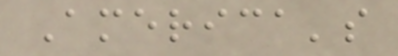America's
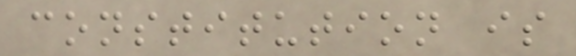constitution is
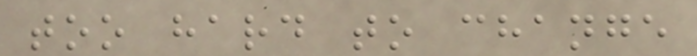too hard to change
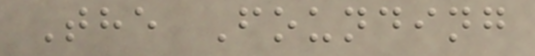The Founding
